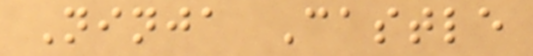Ninja Castle
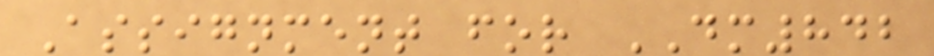Assignment for DM842
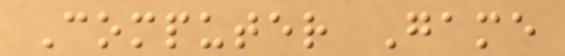Computer Game
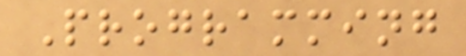Programming
